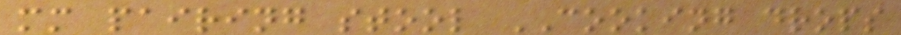mm pairing stool COOKING drops
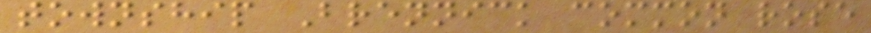township Brennick common rose
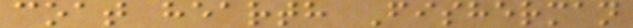coat hearth Fisherman
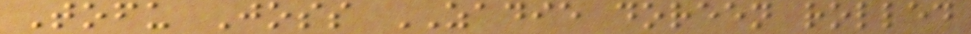Tofu Joss ZADIE doreen rolled
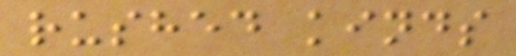rushed kinds
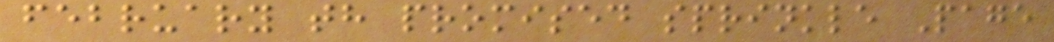february th promised sprinkle Page
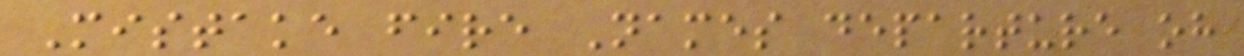Mistake fire Names departure oh
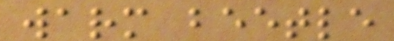warm beetle
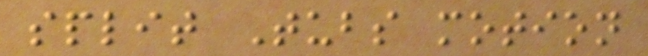split Tubs motion
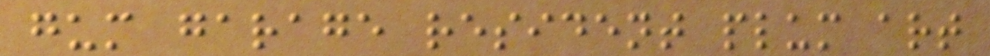gum garage resident plum art
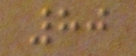80
